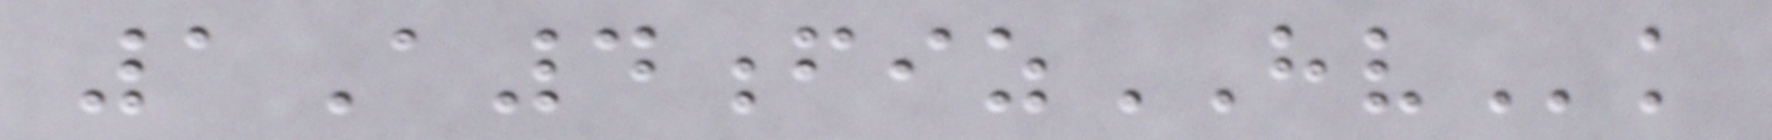1A4fizHVk
